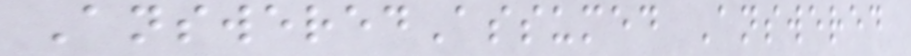AnsweredAssumed Answered
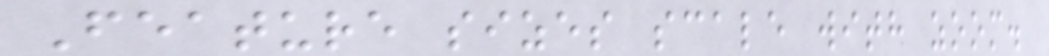Feature sizes scale with zoom.
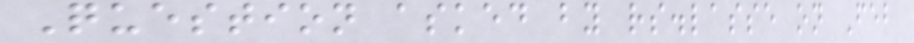Question asked by rs.lasse on Feb
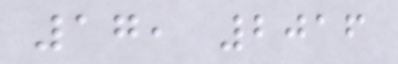17, 2016
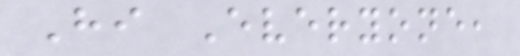Hi Everyone,
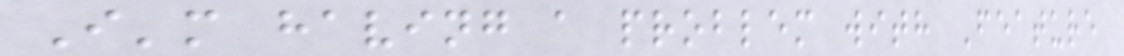I'm having a problem with Feature
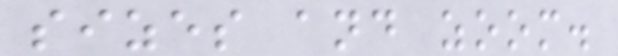sizes and zoom.
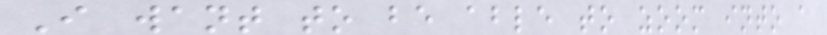I want to be able to zoom into a
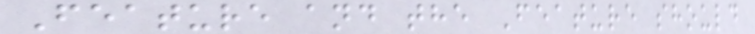Feature and the Feature should
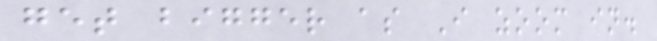get bigger as I zoom in.
